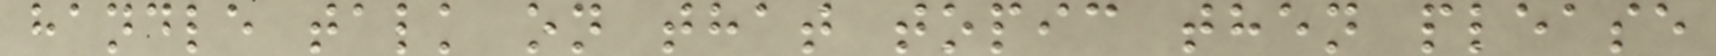handle talk on that topic then please
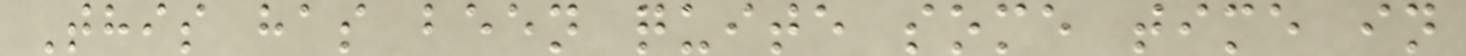This has been quite some time in
